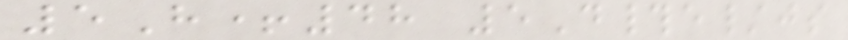5H+48 5D#e/js
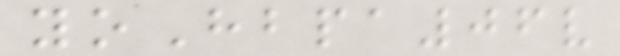yoHbpa06v
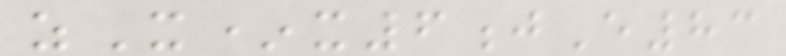zX*x6jE83
